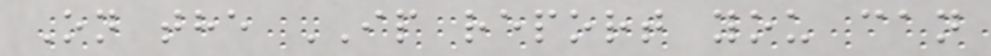On the IP report you can
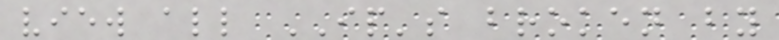view all IP's broken by
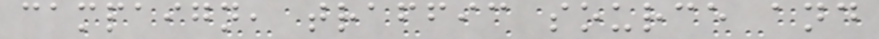campaign, traffic source and
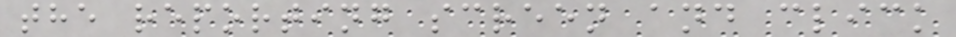the reporting screen and click
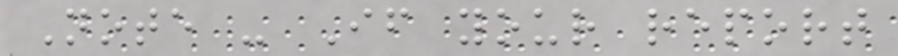Note - If your report
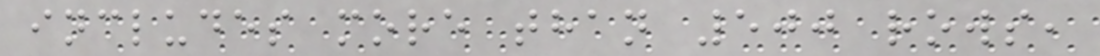includes more than 500 rows,
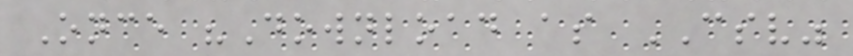Once "Download as CSV"
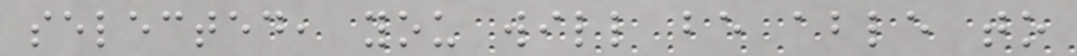selected, you will be able to
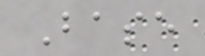Base
